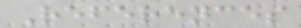References
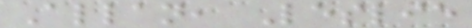Allan, Leslie
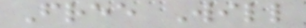Free Will
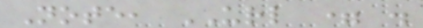Note, URL = .
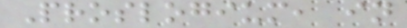Proslogium, in
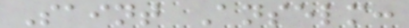Saint Anselm:
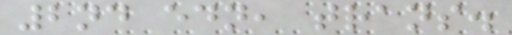2nd edn, trans.
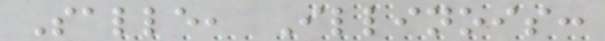Salle, Illinois:
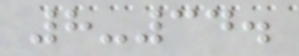8-34.
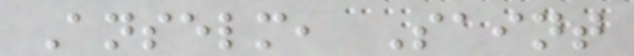Anselm, Saint
